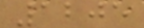1205
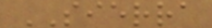SIERRA
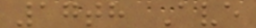17th Ave
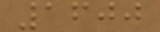1600
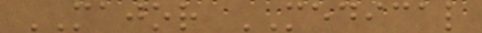MAJOR MEDICAL
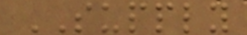SUPPLY
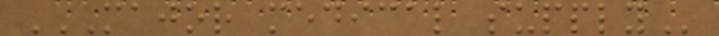MAJOR MEDICAL SUPPLY
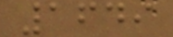1649
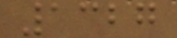1327
